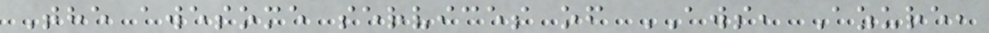The awesome services of AWS, Azure,
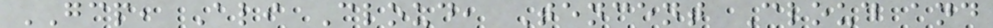GCP, Ali Cloud, Tencent Cloud and
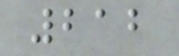212
